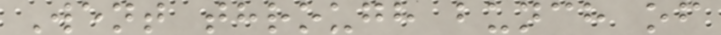Went through bunch of
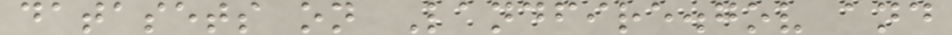datasets on Landfire.gov and
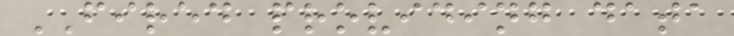FIRED providing data
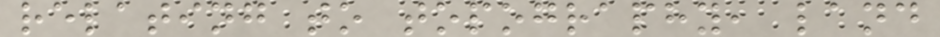relating to topography, land
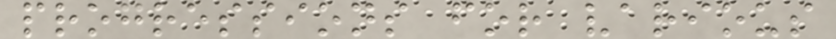progressions for various
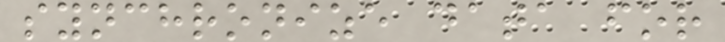synchronize data for
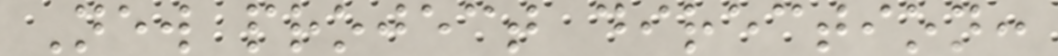New project direction:
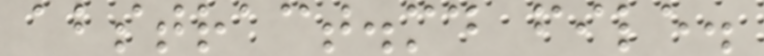abstract.md file.
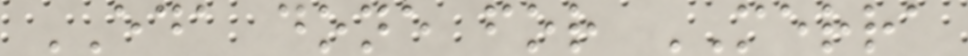EDA done for MERRA
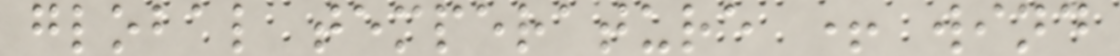global temperature + wind
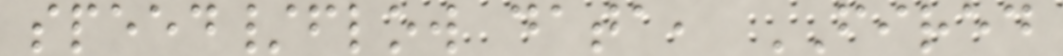speed/flow data, FIRED
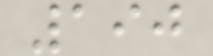190
